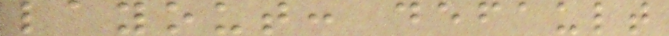layout: default
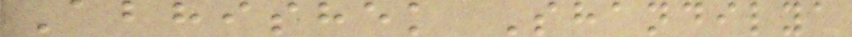Abhishek Shandilya
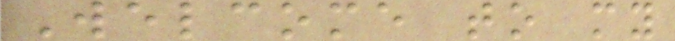Welcome to my
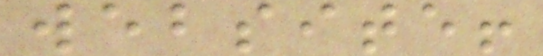website!
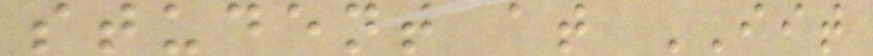student at IIT
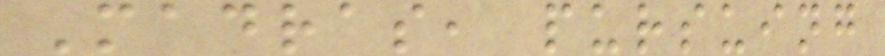Madras, pursuing
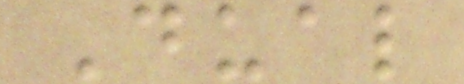Dual
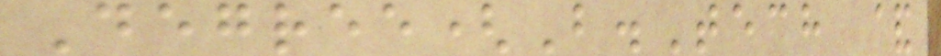Degree(B.Tech &
